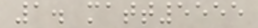1. matt5555
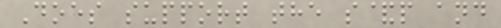Does support the s&p and
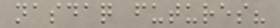nasdaq futures?
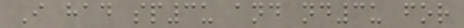I had sp3u and nd3u for
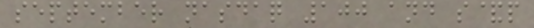september nasdaq 100 and s&p
